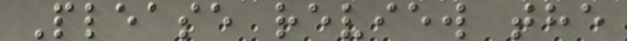Please review the
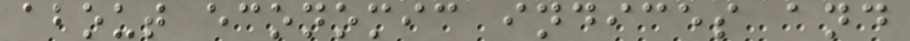about economic indices and
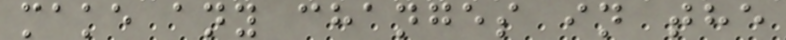make any changes in the
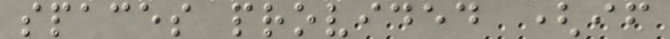spaces provided (if
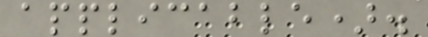applicable).
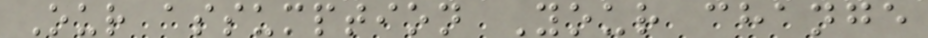Our assumption Your change
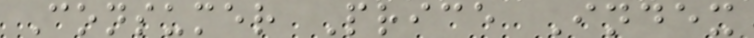Consumer Price Index
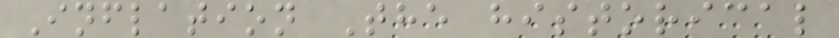Inflation The historical
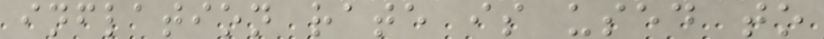inflation rate is used to
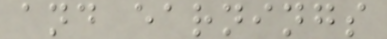and earnings
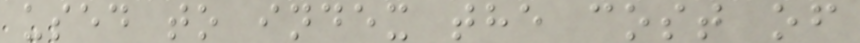used to index the cost of
